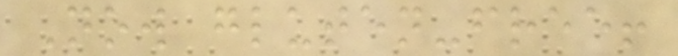Now gluten-free!
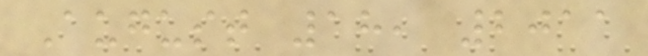August 18, 2011
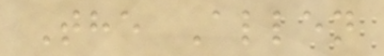The Allen
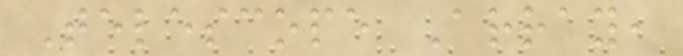Telescope Array,
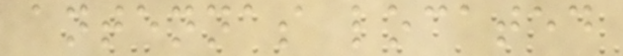antennas located
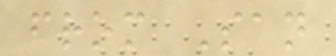from San
